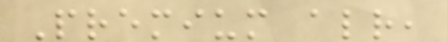Premium already,
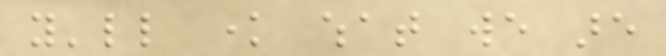you'll know what we are
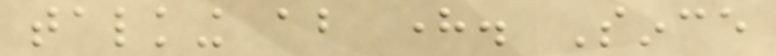talking about here. Since
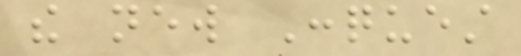the new Conquest
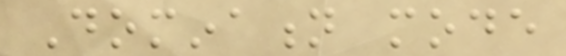Domination mode
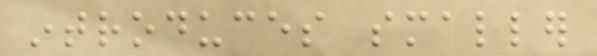introduces smaller
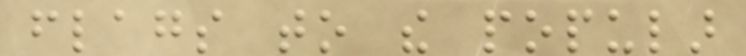flags to the popular
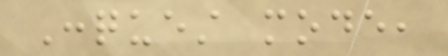Conquest mode,
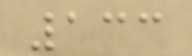133
